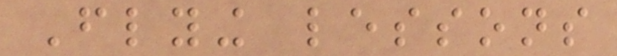Flying lessons
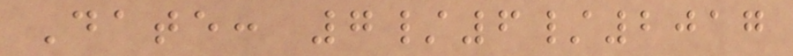Date: 7/6/2017
